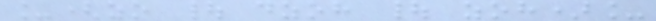_(zo | dzoh | zoh)_
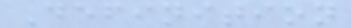Definition
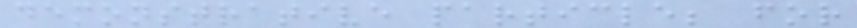demonstrative particle; for
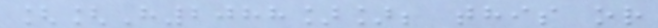[[H2088]]; this or
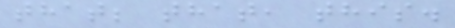that; that, this.
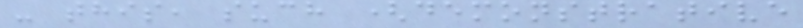- this, such (demonstrative
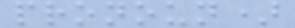pronoun)
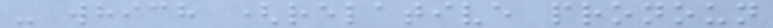- which (relative pronoun
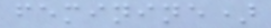feminine)
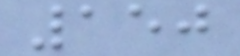150
